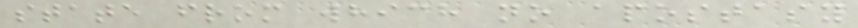state from which no apostasy
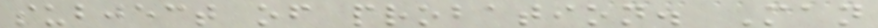subject of probation. Man
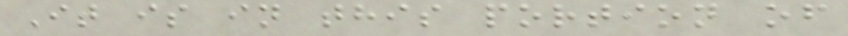It is in this portion of
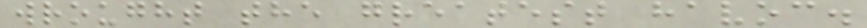wrought the greatest havoc.
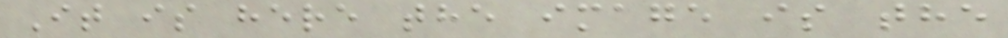It is here the image is the
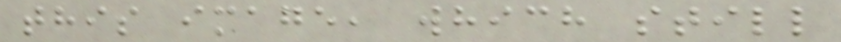this image, which still
